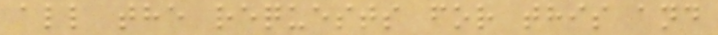all the requests for this and
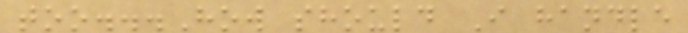too...How should I handle
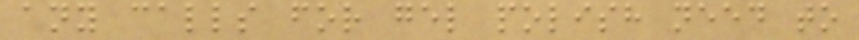any calls for gel polish need to
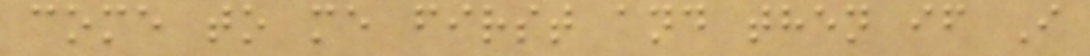come to me first and then if I
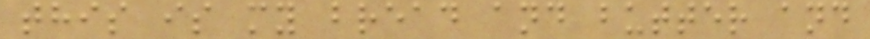this is my bread and butter and
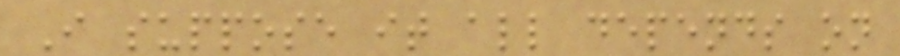I suppose it all depends on
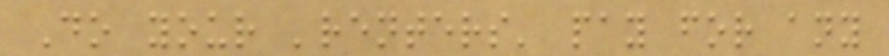Do your 'renters' pay for any
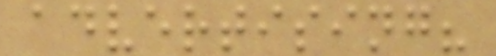advertising?
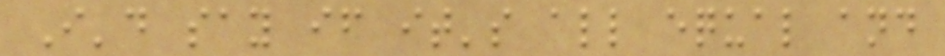I'd say if it's all equal and
